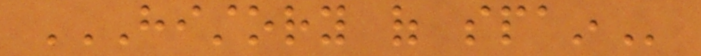HISTORY OF SPAIN
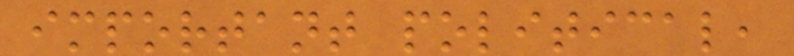important political,
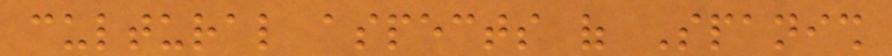cultural aspects of Spanish
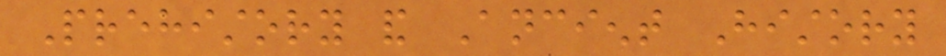Prehistory and Ancient History
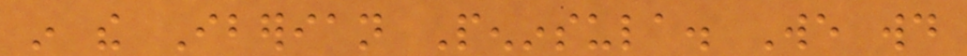in the Iberian Peninsula. We would
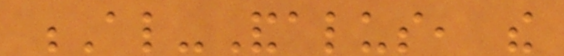Al-Andalus, the
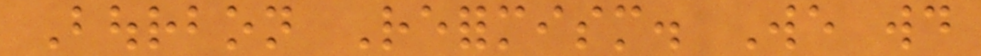Bourbon Reformism. We would
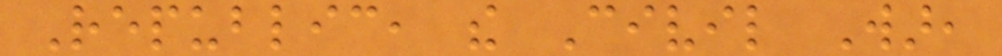Republic, the Civil War,
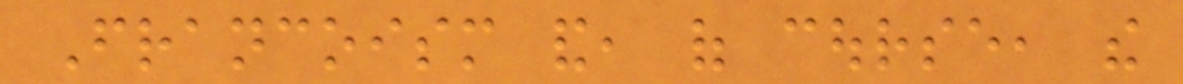Francoism and, of course, the
